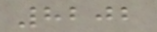8202
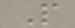P
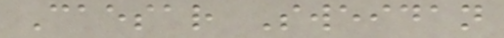Caesar Sweidan
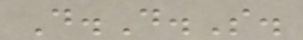D.D.S.
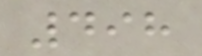498
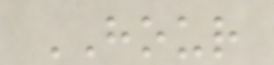HOUR
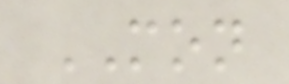MON
